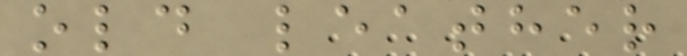old leather
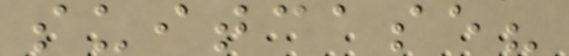suitcase?
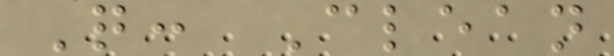Q: Clean
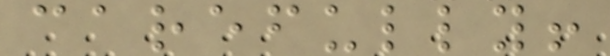carefully!
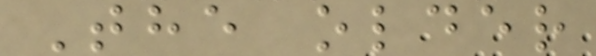The older
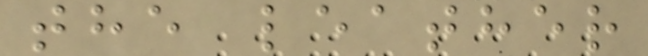the leather
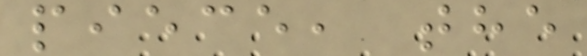piece, the
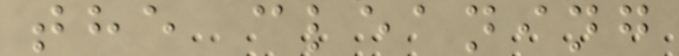the cleaning
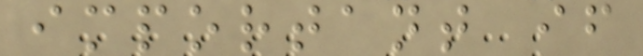important if
